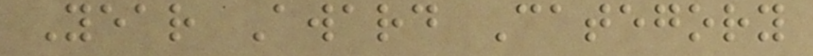Year Award Category
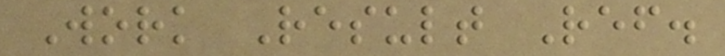Work Result Ref.
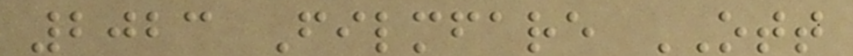2023 Filmfare OTT
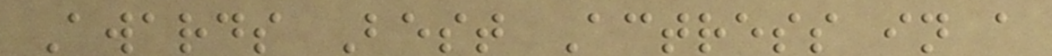Awards Best Actress in a
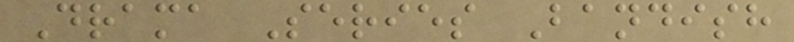Drama Series Bandish
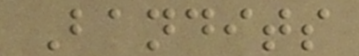Bandits
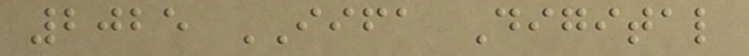2025 IIFA Digital
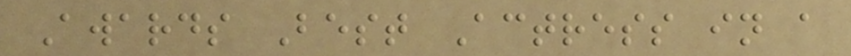Awards Best Actress in a
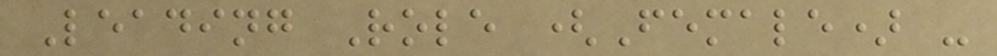Leading Role (Female) -
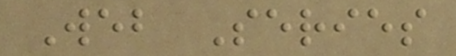Web Series
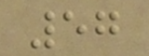57
